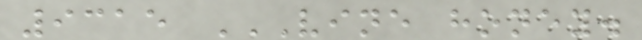9315 VINE HONEY.
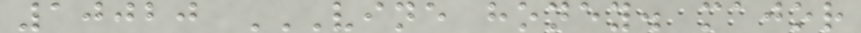10020 VINE HONEY. MAJOR
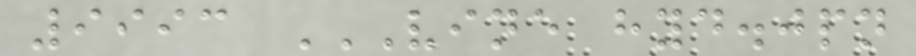9993 VINE HYD.JPN
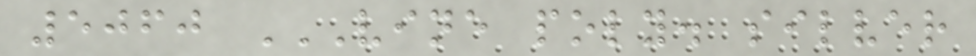5060 VINE POLY. SILVER
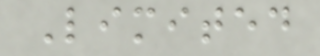Limited
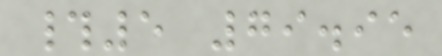#5 79.95
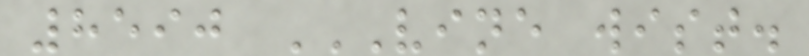8590 VINE WIST.
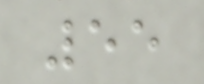55
